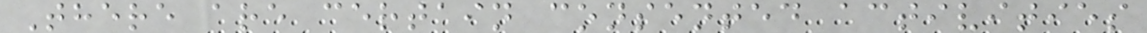There are certain consented activities
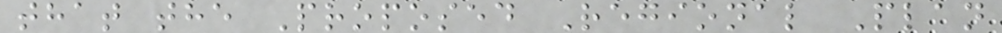that the Proposed Regional Plan
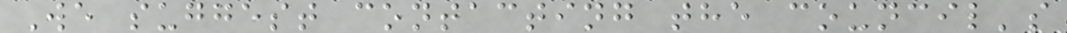We suggest contacting the council's
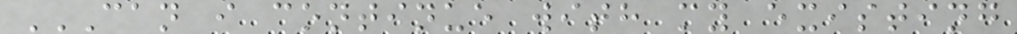CAN I CONTINUE WITH MY EXISTING
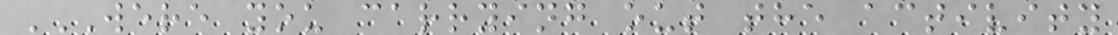WERE YOU CARRYING OUT THE ACTIVITY
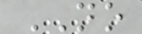NO
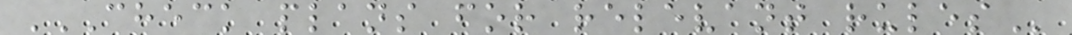CHECK PLANS FOR RELEVANT RULES
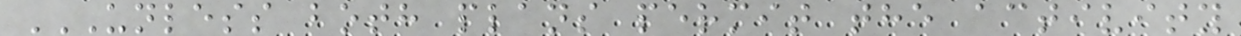UNLESS BOTH PLANS PERMIT THE ACTIVITY
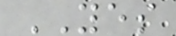YES
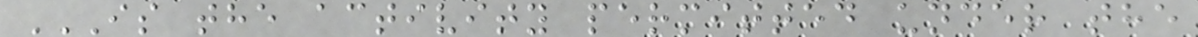IS THE ACTIVITY PERMITTED UNDER THE
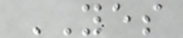YES
